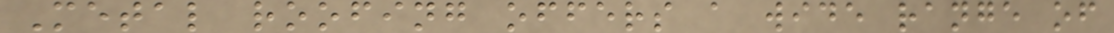Metal roofing offers a wide range of
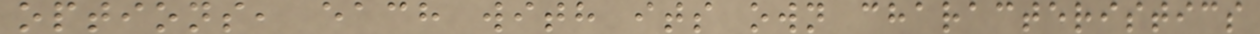options, each with its own characteristics
